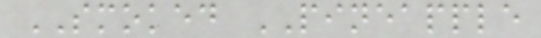SMOKED PINEAPPLE
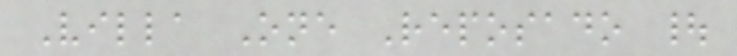Villa One Reposado |
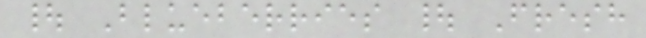| Blueberries | Fresh
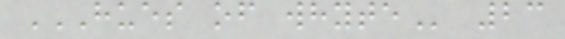HUES OF WHYTE 23
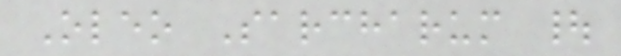Oleo Sarcharum |
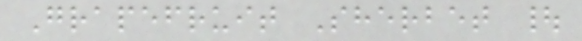Grapefruit Sherbet |
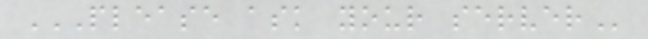PLEASE ASK YOUR SERVER
